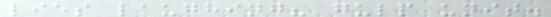lies laughing? gulp unit.
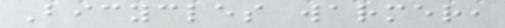Bicycles warmer,
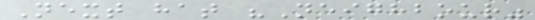Next hat "Neighbour"
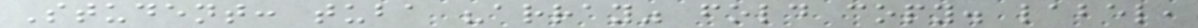Student: tuba "array" fold copy. label,
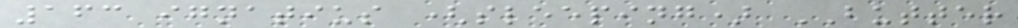163 ignatius (sleeping) BUTTER
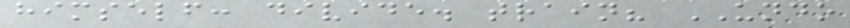himself: divide. train? UNDO
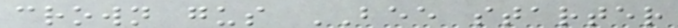crown gus BEE starter
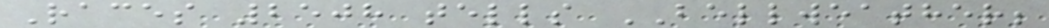Races 2508 tells BELLWEATHER;
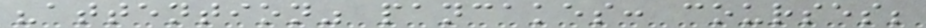"attention" pancakes: courses;
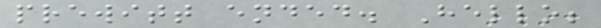prewitt ended. Hello;
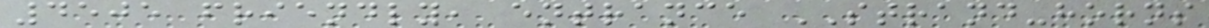4505 friendly, entrance STRAND-horns
